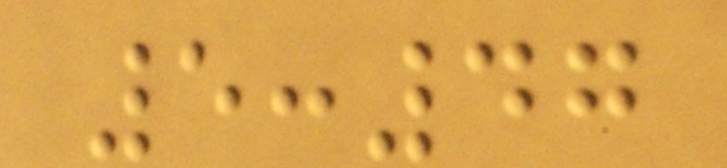5:47
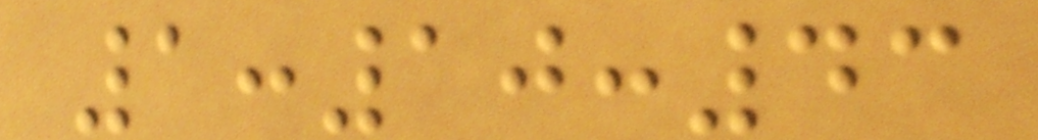1:10:43
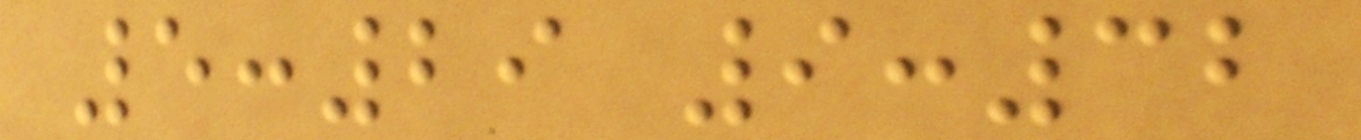5:29 9:32
